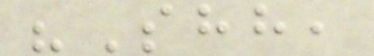"Shh,
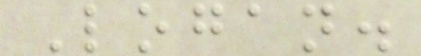Logan.
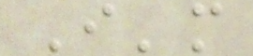I'm
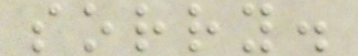sorry.
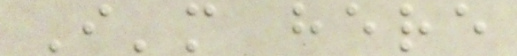I'm here
